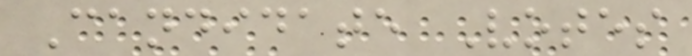Candidate Votes
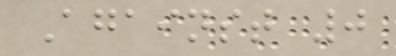Against 0
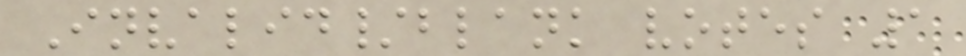Invalid/blank votes 1
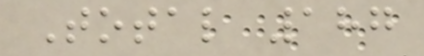Total 187
